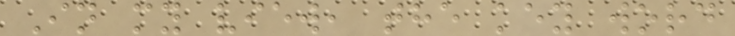In my view, the key word
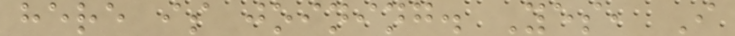here is joining. Yes, I
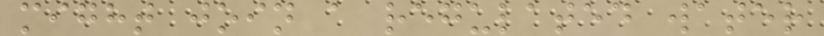might join a regulated water
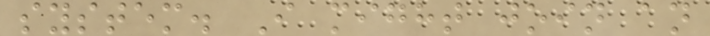system. I might join an
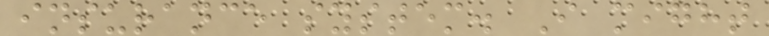insurance system. I might
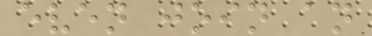even join an
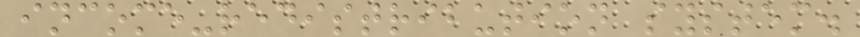income-redistribution system.
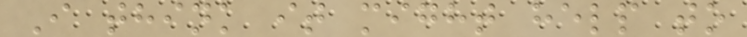I think it might help to
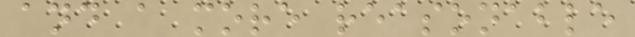and a more reasonable
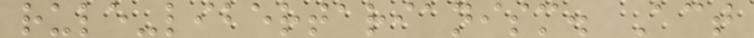rule-libertarianism. Act
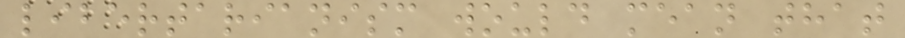libertarianism would mean that
